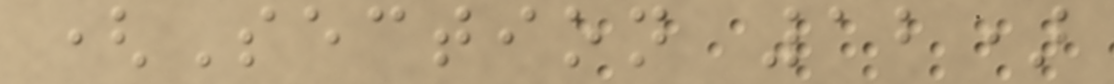(Section 12)
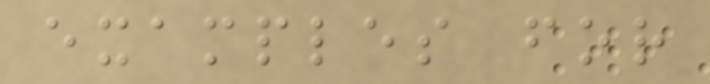examples for
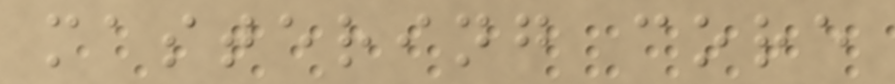mastering core
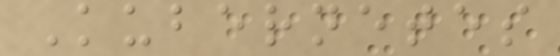Kubernetes
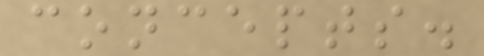concepts.
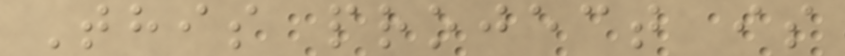This project is
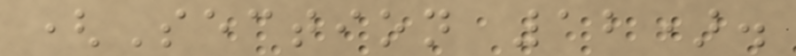(Section 12).
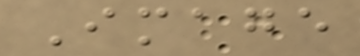Image
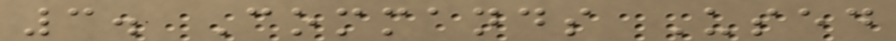3. Commands Used
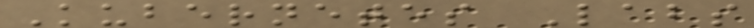Kubernetes Labs
